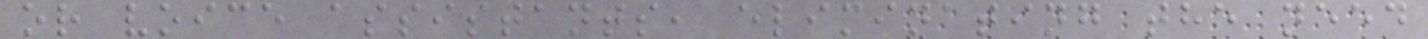or voice assistants, eliminating the need
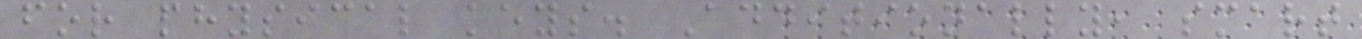for physical keys. Additionally, smart
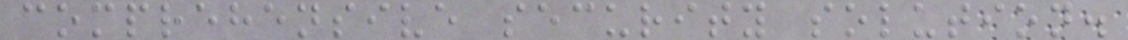comprehensive security solution.
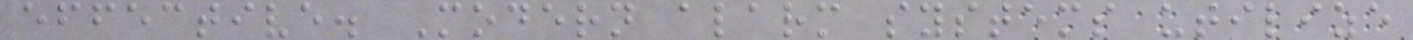effective. Modern alarm systems utilize
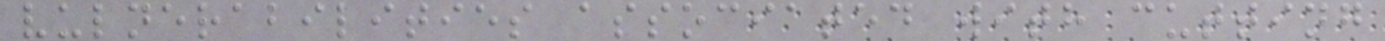vulnerabilities associated with cutting
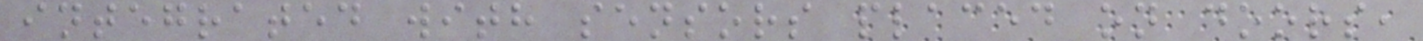integrated with sensors placed on doors,
